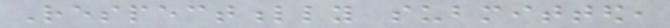Respectfully submitted,
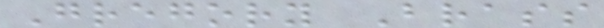Gregory Brass
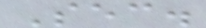Sec.
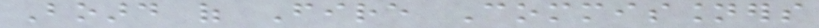Board of Fire Commissioners
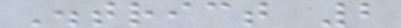District 2
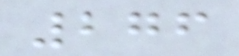276
